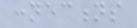connections
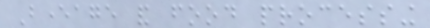Beverage and food processing
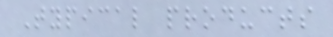Typical products
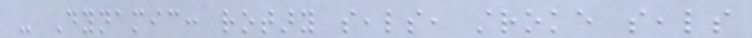- Dynamic: rotary seals, stroke seals
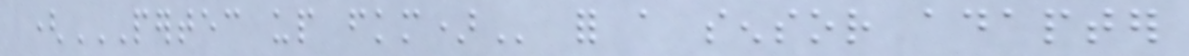(PERTEC UP FKM) for a sensor adapter
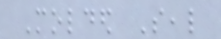Molded Seal
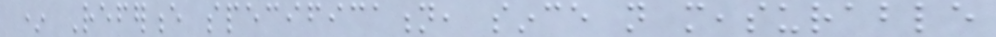* Reference specification, since not measurable
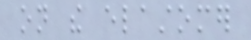on the elastomer
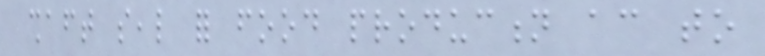shaft seal for food production according to
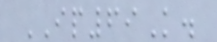IP69K.
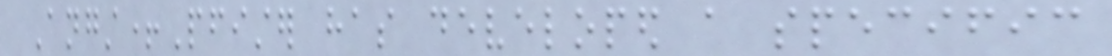Angst+Pfister has developed a specific
